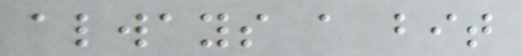always a bit
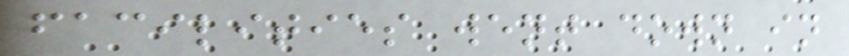facilities went down in
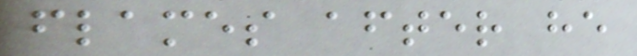flames after he
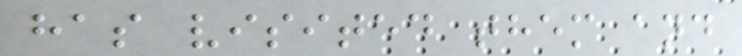has visited them and
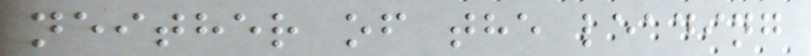neither of the leading
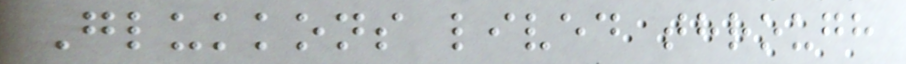Glukkons lived through
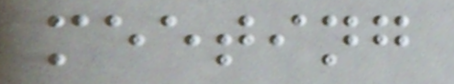meeting
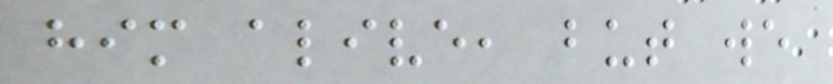him alive, but we
